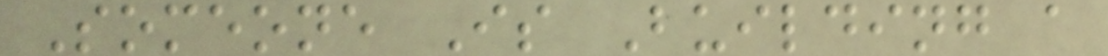Someone Is Building a
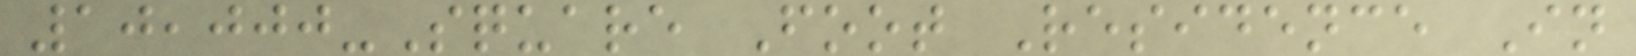10,000-Square Foot Residence In
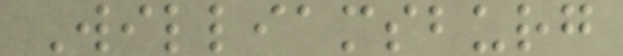Williamsburg
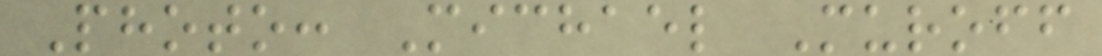Photo: Michael Muroff
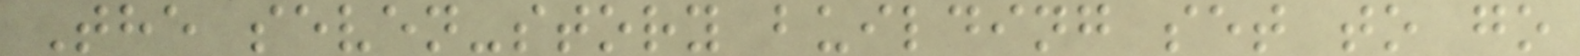The seven-story building set to go
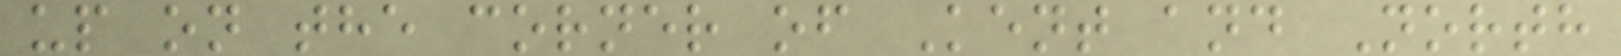up on the corner of Kent and North
